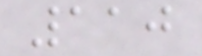110
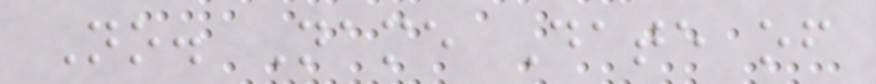No. Name Date of
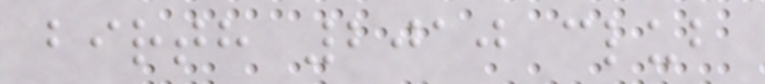birth 2010 club
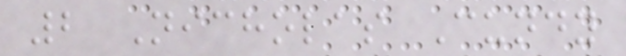2 Nicholas Cundy
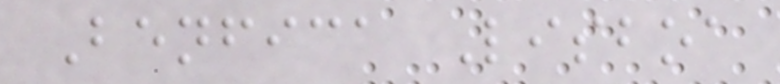Benfica Lisboa
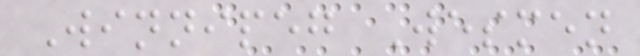Winnipeg Wesmen
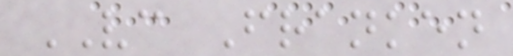VC Franken
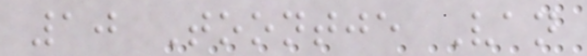10 Toontje Van
